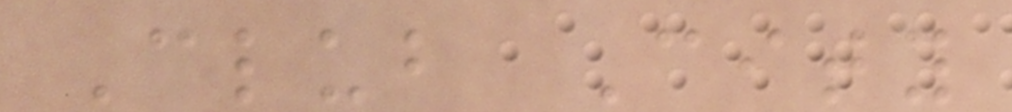Club City
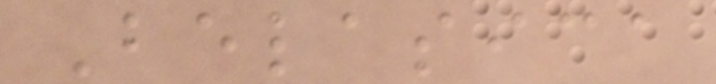Belasica
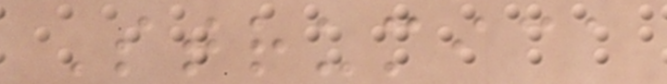Strumica
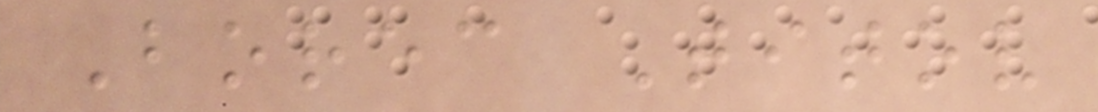Borec Titov
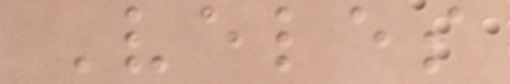Veles
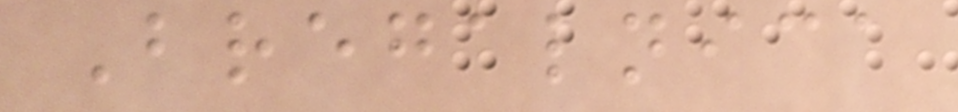Bregalnica
